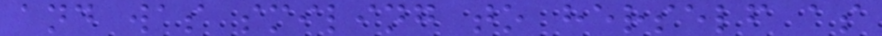and was smiling to herself as
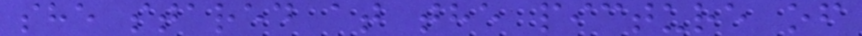she stared at the picture of
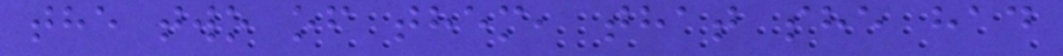the two of them, that she had
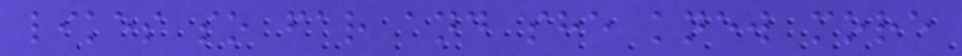likes so far and she knew more
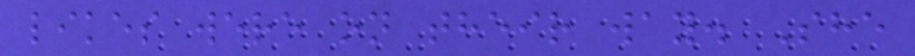likes were on their way. She
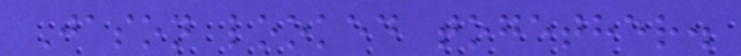Jason looked together.
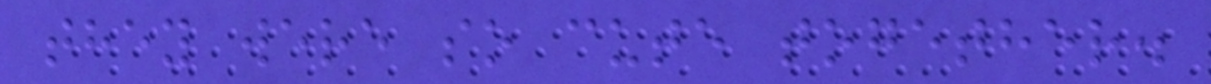they were so cute together.
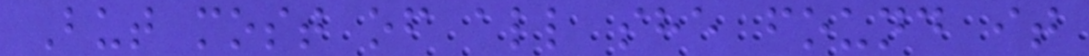But most of all she found it
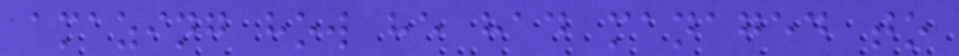amazing how he had managed to
